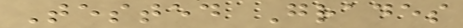Tested Grades
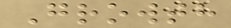Growth
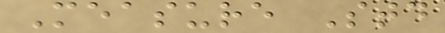Measure Std
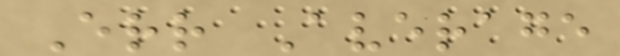Err Average
